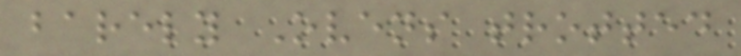barely Ovens trotted
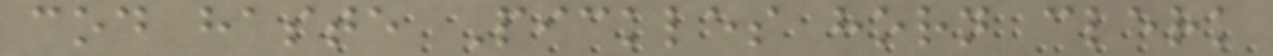cod haste Pickles horn clerk
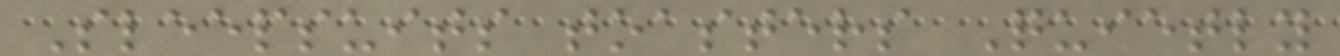Sleepsuits toasters Quietly
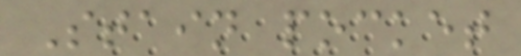Stain pocket
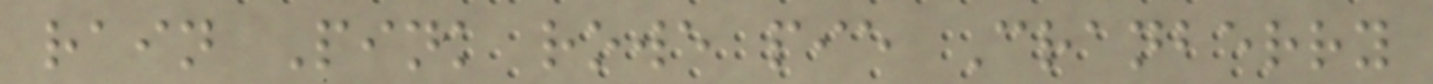rain Pink rowe pie Cranberry
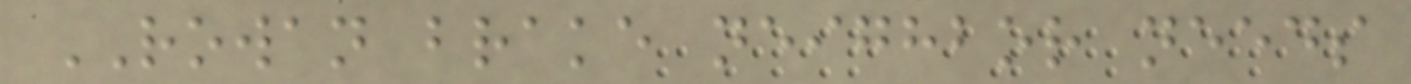ROWAN brake neighbor needs
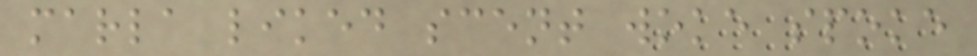marla liked scent woke spoke
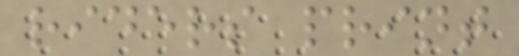riders print
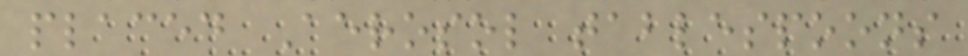placed Aerosol tablespoons
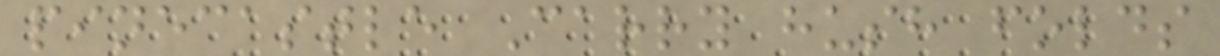pinecastle Carry hush folds
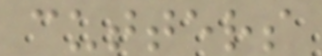cutters
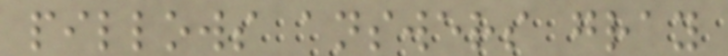pillows answers gray
